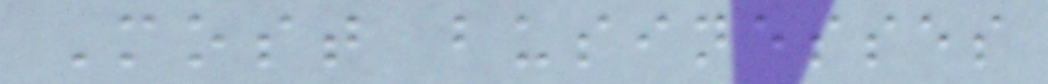Most businesses
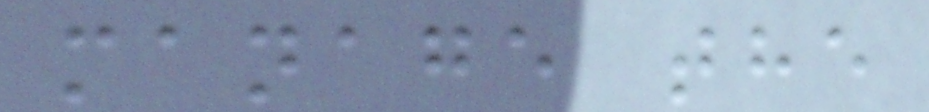manage the
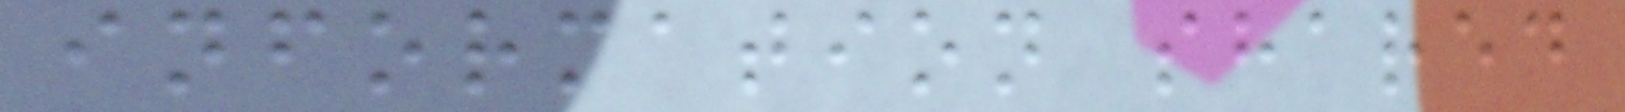information shared
